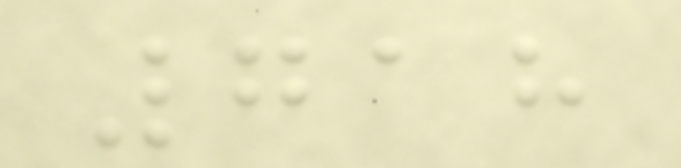718
